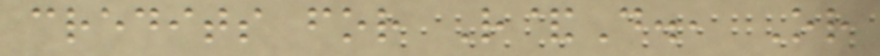credits for R&D., Or
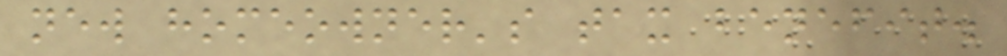new homeowner's tax benefit.
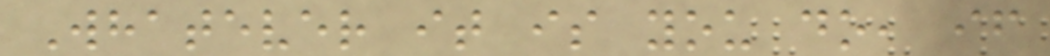Whatever it is you do, if
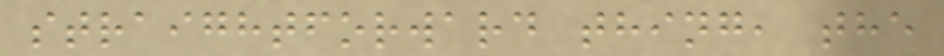straightforward thing, the
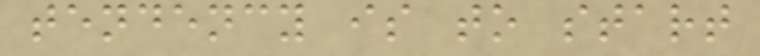tendency is to start
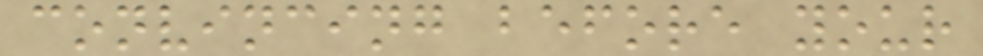convincing before your
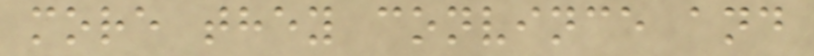more they convince and
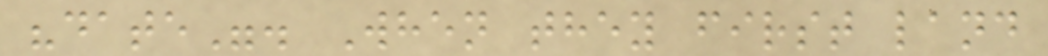"date". When they first land
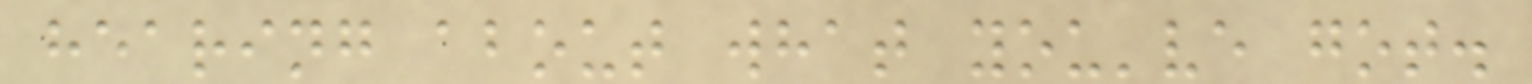hearing about what you've got.
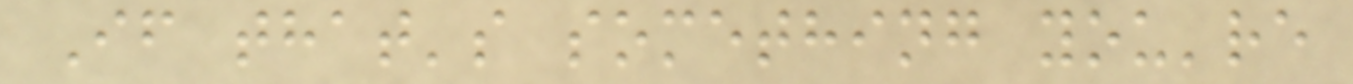If that's something you're
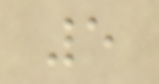5
